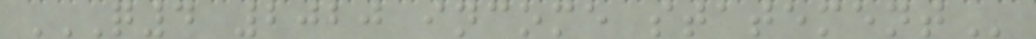Q4 2020 INCOME STATEMENT
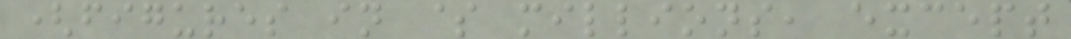(figures in $ millions, except
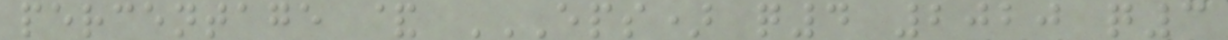percentage & EPS) Q4 2020 Q3
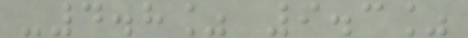-4.8% 9.3%
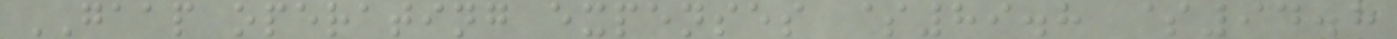GAAP operating expenses $89.8 $94.8
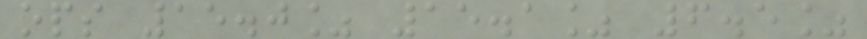ops 15.0% 15.1% 6.5%
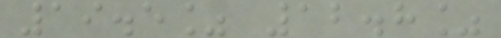19.5% 12.8%
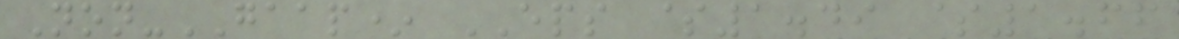Non-GAAP* EPS $1.49 $1.66
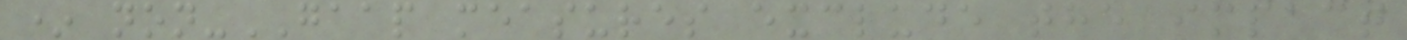* non-GAAP measures exclude the impact
